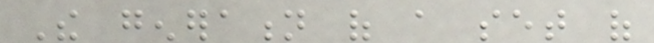The generation of a set of
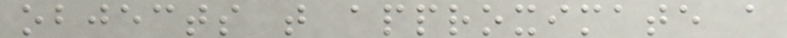objects that approximate a
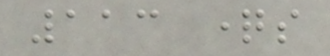113 questions
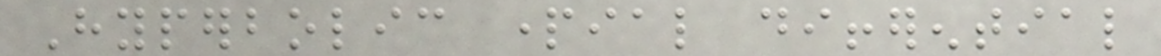Hyperbolic partial differential
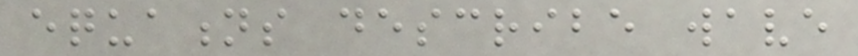equations describe wave
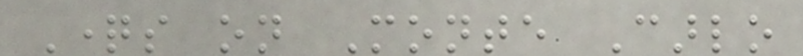Questions on Monte Carlo
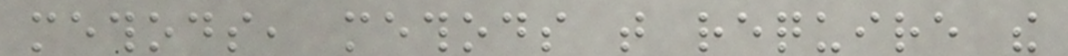methods, methods that require the
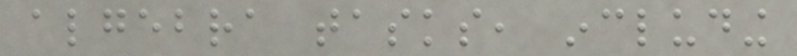algebra tasks, including
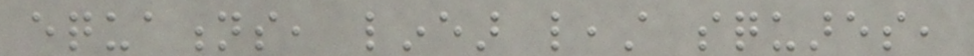equations, linear least squares,
